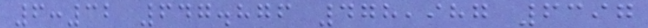6:32 647.876 478,987 6397
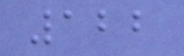122
